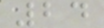24
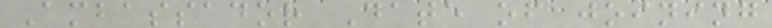Ambassador Date of joining
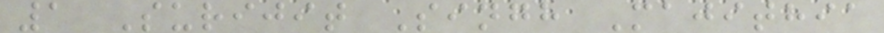1 Surijit Singh Majithia
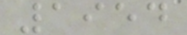1954
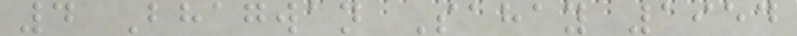4 Bhagwan Sahay 1954
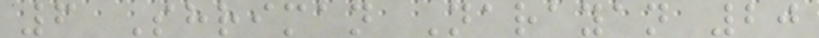6 Shriman Narayan 20
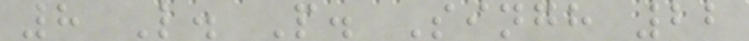8 L. P. Singh 22
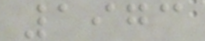1973
